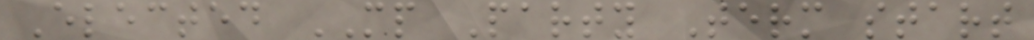Elected MP Party Term start
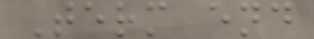Term end
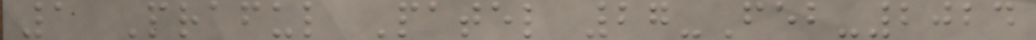1 Praful Patel 27-Feb-2024
